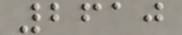2610
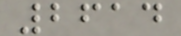2614
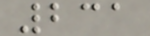231
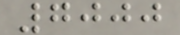7000
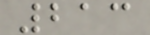213
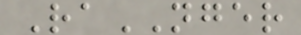RaNGER
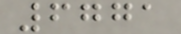6771
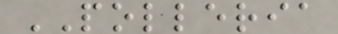POLLERIA
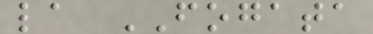la FOGATA
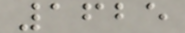1625
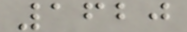1620
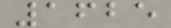1625
